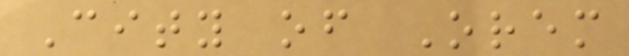City of Orem
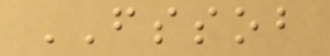FSSOB
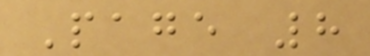Page 8
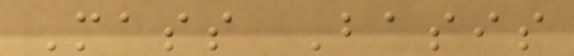Mass Basis
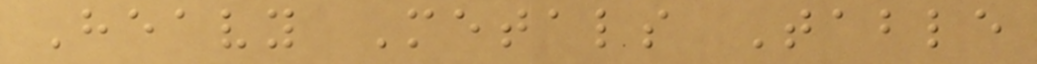Heavy Metals Table
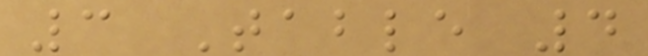3 Table 4
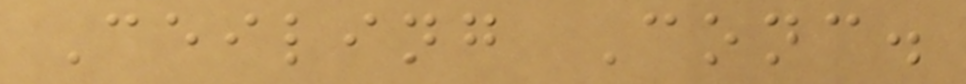Ceiling Conc.
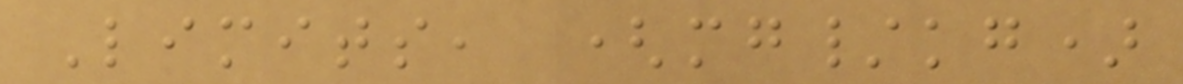Limits, (mg/kg)
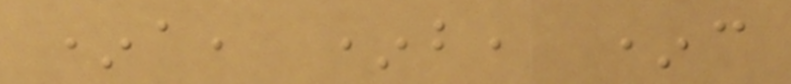*a, *b, *c
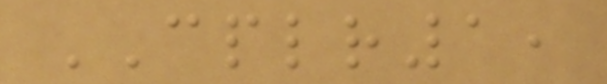CPLR1,
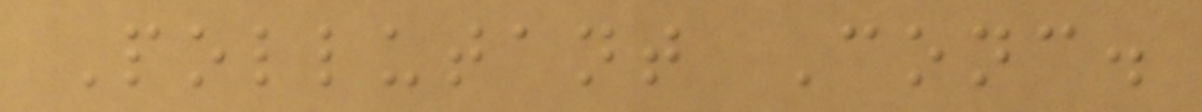Pollutant Conc.
